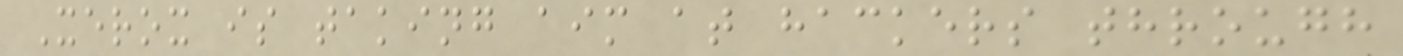Xerox is taking aim at hackers through
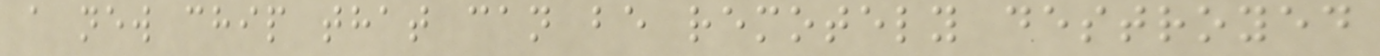a new chip that can be remotely destroyed
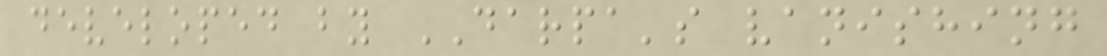developed by DARPA's vanishing
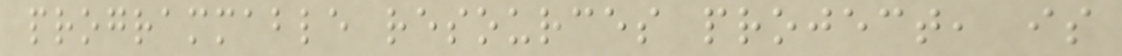programmable resources project, is
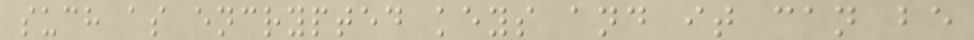such as encrypted keys and it can be
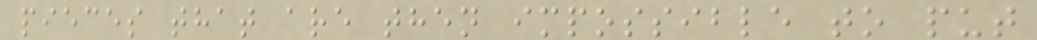pieces that are then impossible to put
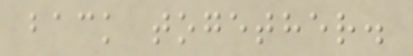back together.
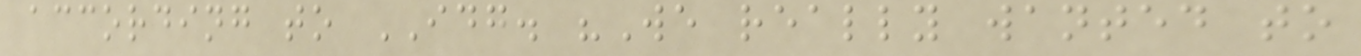according to IDG. "We really wanted to
